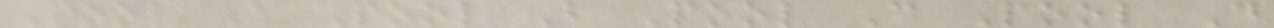Pool A Pool B Pool C Pool D
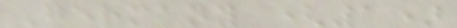Germany (1)
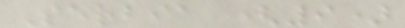Serbia (9)
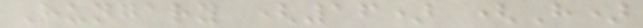Hungary (16) (H)
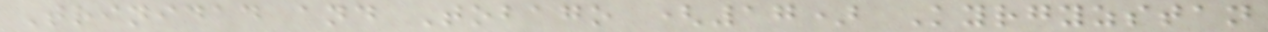Trinidad and Tobago (17) Kyrgyzstan
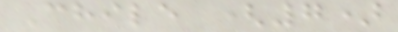Chile (7)
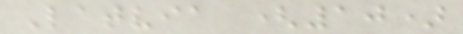Latvia (10)
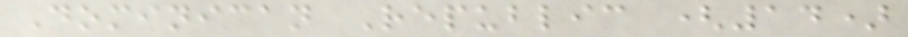Dominican Republic (14)
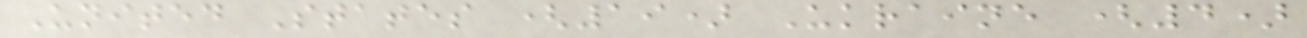United States (19) Ukraine (4)
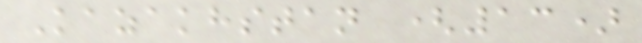Kazakhstan (13)
